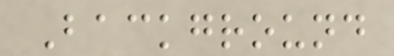Background
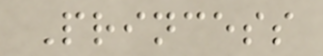Princess
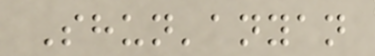Shun'anyan
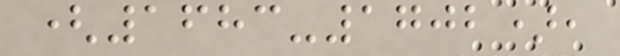(1683-1702),
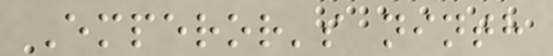Emperor's ninth
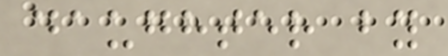daughter by
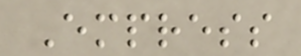Empress
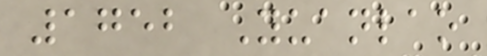1752 Yuanlao
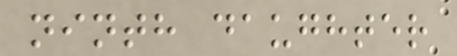ninth daughter
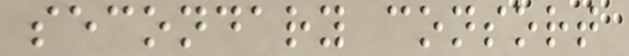secondary consort
